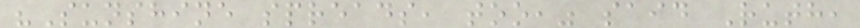"Sunshine spreads, too," said Ruth,
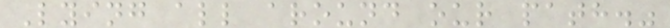Lying all around our path."
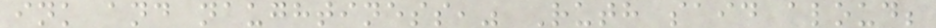ink and naughtiness," Ruth said aloud;
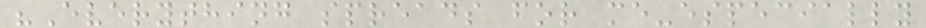"Everything spreads for me-especially
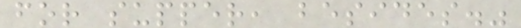for supper, besides."
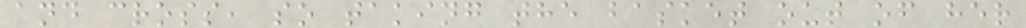and cross, so taking the basket out of her
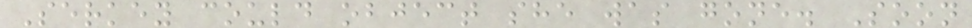Serkey could object she was gone. Soon
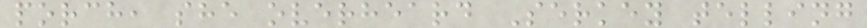porch, she overheard Serkey telling
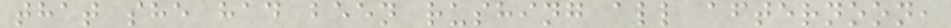that she had been rushing all afternoon,
